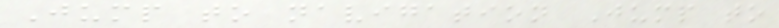Jump to navigation Jump to
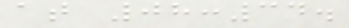at 08:34.
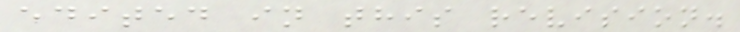edited in this revision.
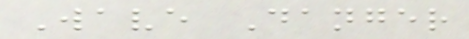Wave Danger
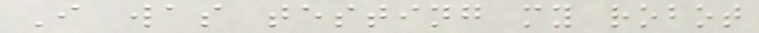I was testing my robot
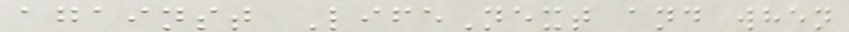against LifeNext and when
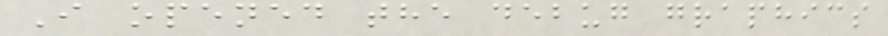I opened the debug graphics
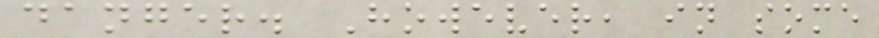danger. However, in some
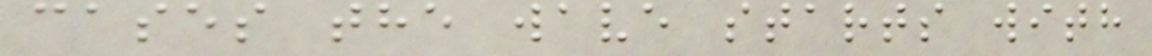cases the wave starts with
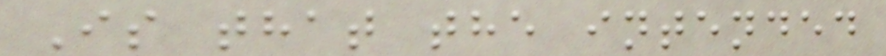Is that the intended
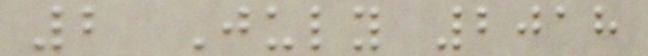2 July 2018
